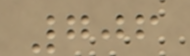706
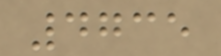4735
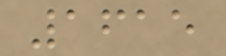1615
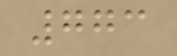773
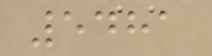5481
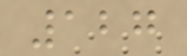127
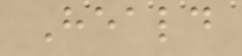Heald
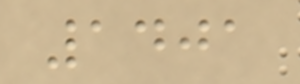1401
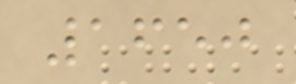1650
